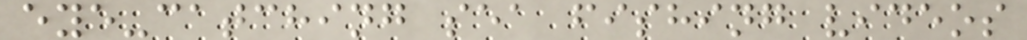eye-catching sea fishing videos
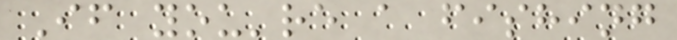If you're a fishing
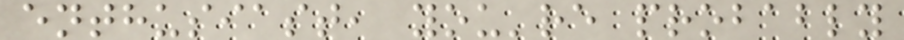enthusiast, you're probably
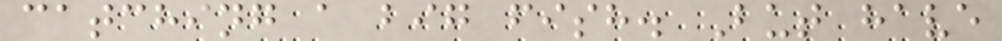catching a big fish. But have
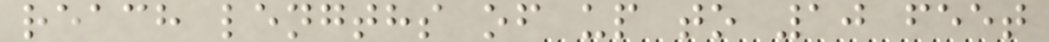reach lengths of up to 10 feet
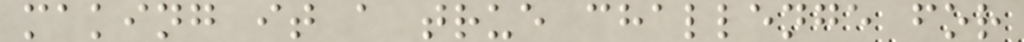making it a true challenge for
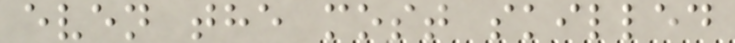even the most skilled
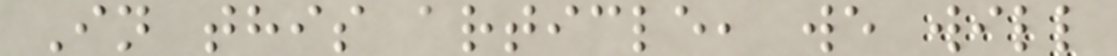In this article, we will
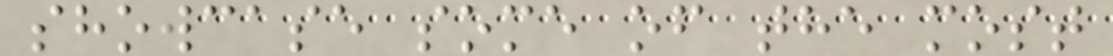showcase some of the most
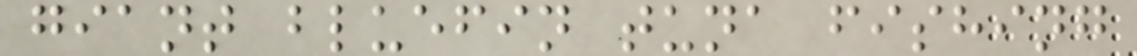giant bluefin tuna fishing
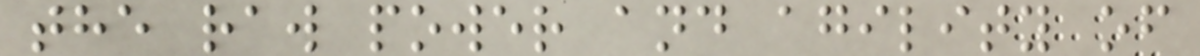the raw power and agility of
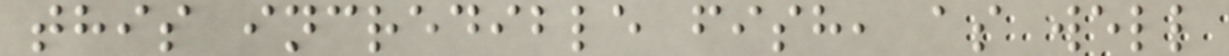this incredible fish, as well
